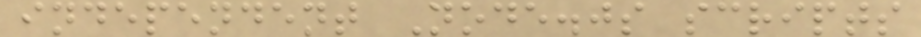independent Node.js scripts
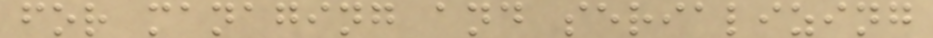for managing and serializing
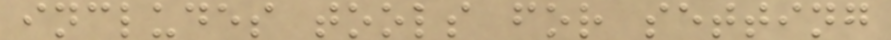includes tools for setting
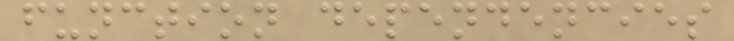function dependencies
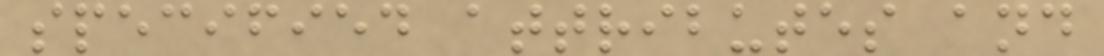specified attributes and
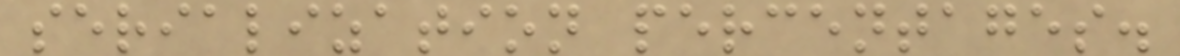serialization percentages.
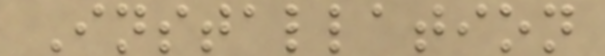Installation
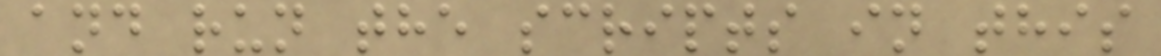and run the scripts in this
